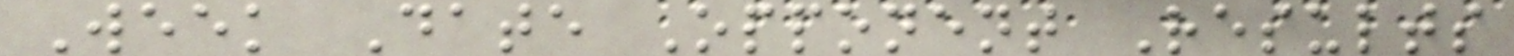Week Date Opponent Results
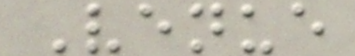Venue
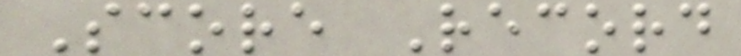Score Record
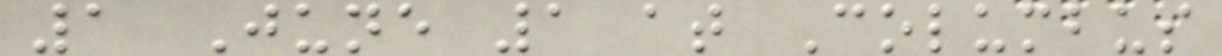1 June 1 at Columbus
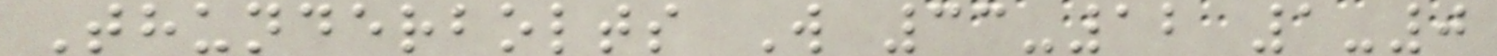Thunderbolts W 33-12 1-0
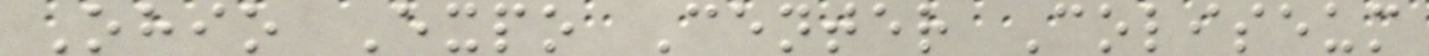Ohio Expo Center Coliseum
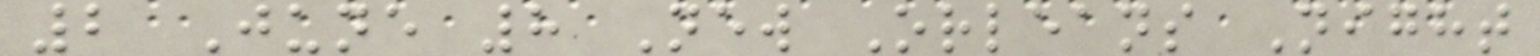2 June 8 New Orleans Night
